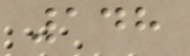148
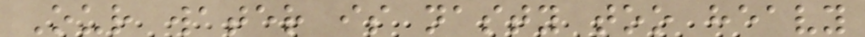Our water is nasty too heavy
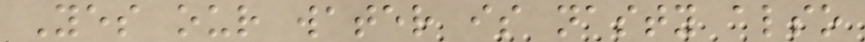Yes our water is nasty also
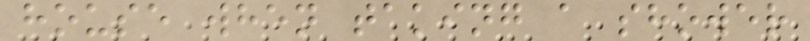house when taking a shower
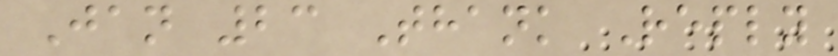Jan 23 Thank Reply
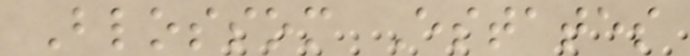Blossom Estates
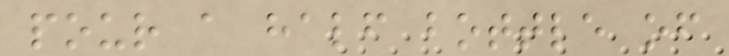pour a half bottle of
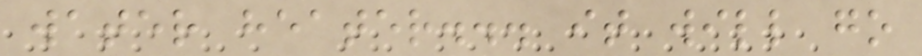water heater... it will go
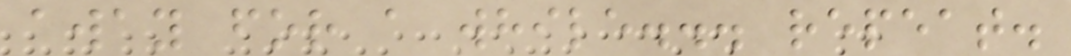away for a while... repeat.
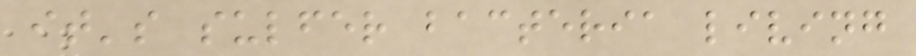it's sulfer bacteria living
